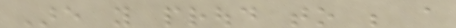Are you proud to be a
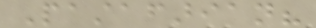Pastafarian?
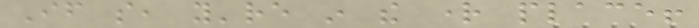If so, you're in the right place!
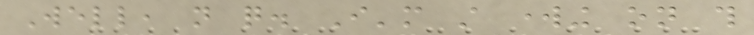Well, not quite. I'm still working on this
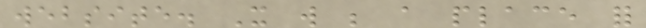website. It will be a place for
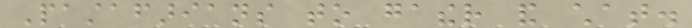Pastafarians to gather and chat.
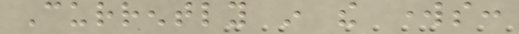Currently in the works:
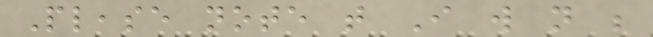Please note that I will not be
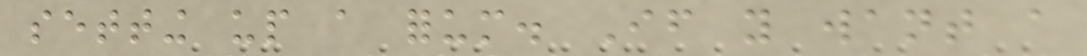setting up a forum. If you want a
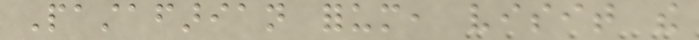Pastafarian forum, visit the
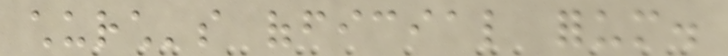church's official forum.
